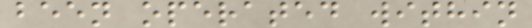been operated within
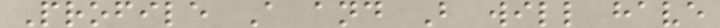Profile A and B will have
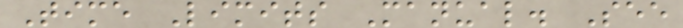Time Limits Manual. See
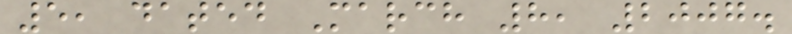5, dated March 8, 2007.
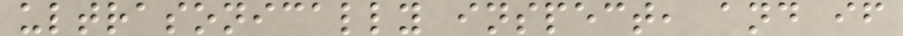ultrasonically inspect, and if
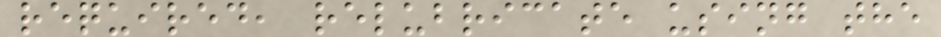required, relubricate using the
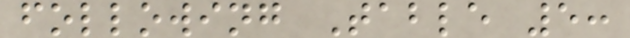following Table 5:
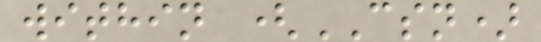within (CSN)
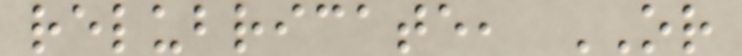relubricate, OR
